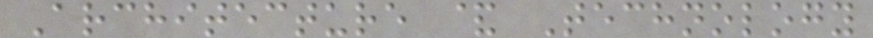Architecture & Technology
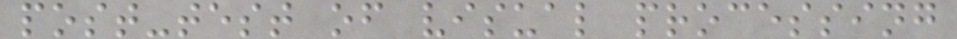post-test of visual processing
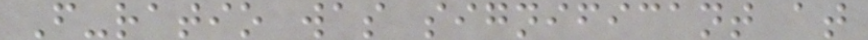F-ratio was significant at
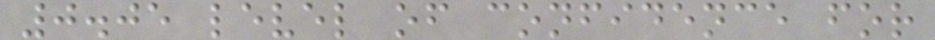0.05 level of confidence for
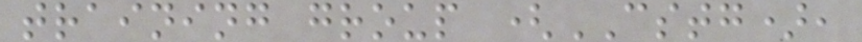training group (CSTG),
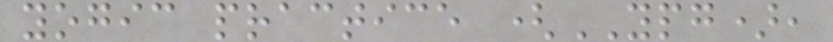yogic practice (YPG),
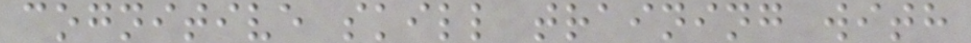cognitive skill training with
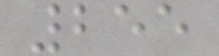255
